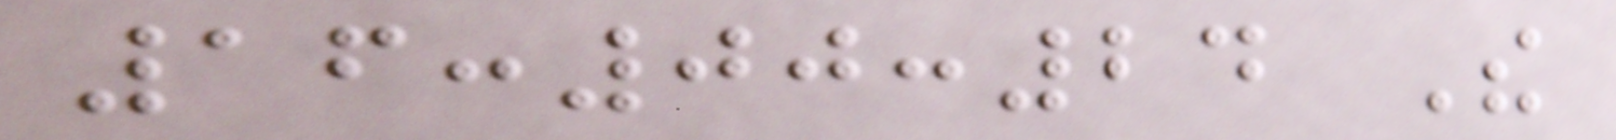16:00:24 The
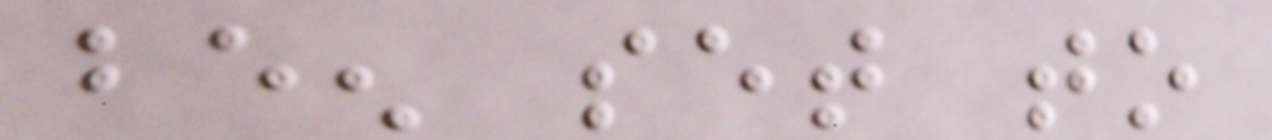been set to
